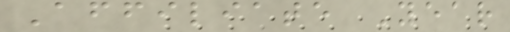Affiliate Year
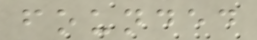founded
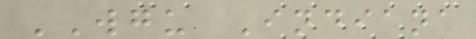WGU Indiana
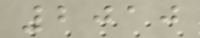2010
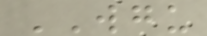WGU
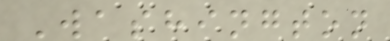Washington
